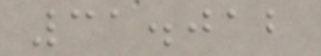31.012
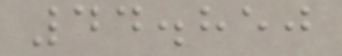44.850
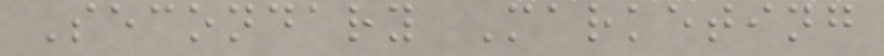Secondary Marketing
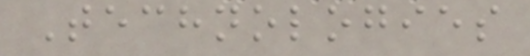Technologies
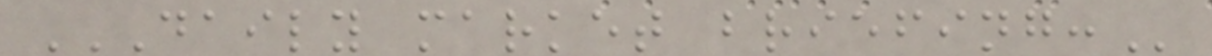DAILY MARKET BRIEFING:
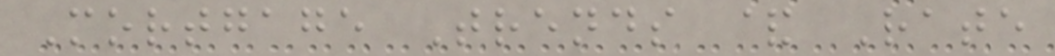Mortgage Trends & Rate
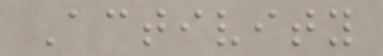Activity
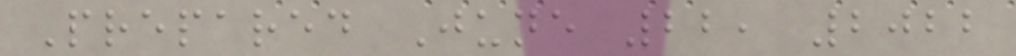Prepared June 22, 2022
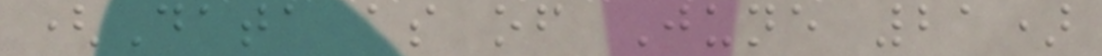(Data as of June 21)
